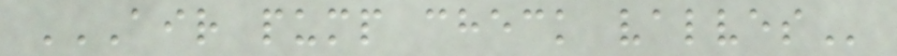AIR PUMP CHECK VALVES
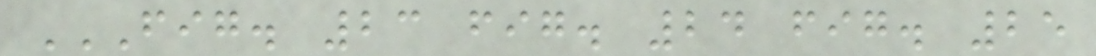FIG. 23 FIG. 24 FIG. 25
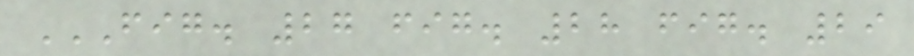FIG. 27 FIG. 28 FIG. 29
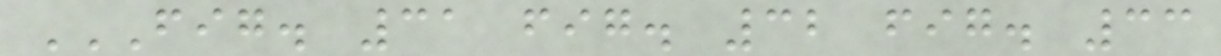FIG. 31 FIG. 32 FIG. 33
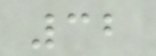32
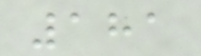181
